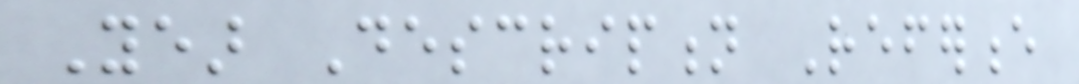Year Description Reference
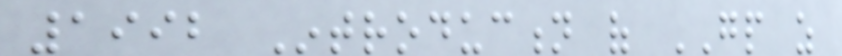1992 Introduction of GP as
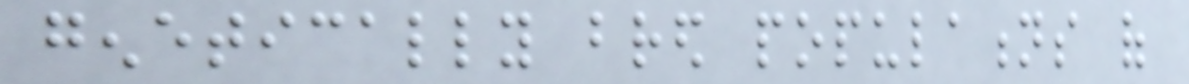genetically bred populations of
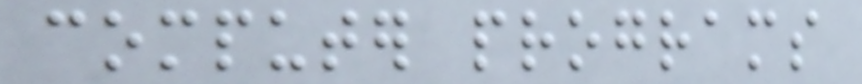computer programs
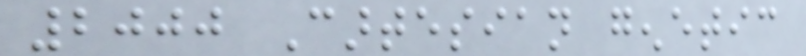2000 Cartesian genetic
